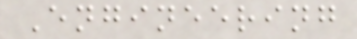Engineering
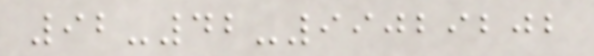92-42-99029202
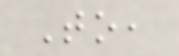To,
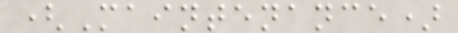(Maintenance)
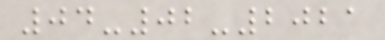04-02-2021
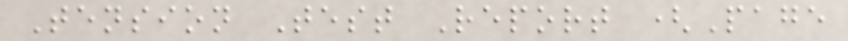Tension Test Report (Page
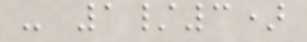- 1/3)
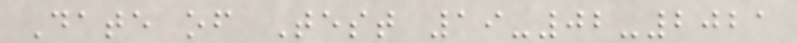Date of Test 19-02-2021
